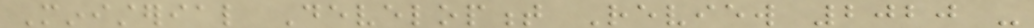Ministerial Development Review 2020 -
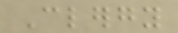Clergy
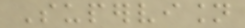Supervision
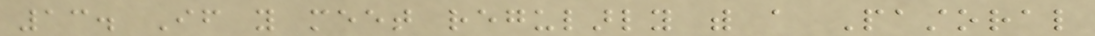13. If you meet regularly with a Pastoral
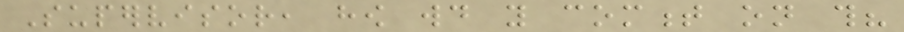Supervisor, how would you comment on this?
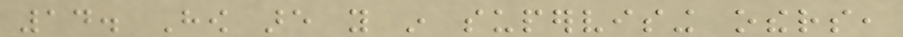14. How are you in supervising others,
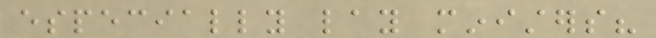especially lay ministers?
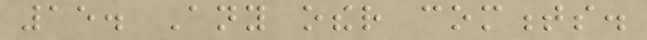15. Any other comments.
